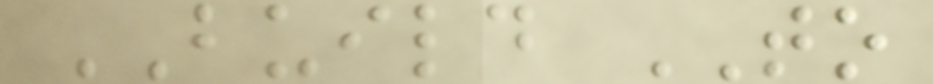BUILD TO
